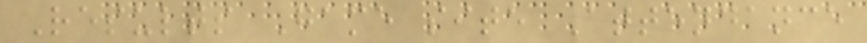Results Game site Attendance
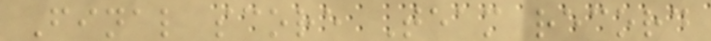Final score Team record
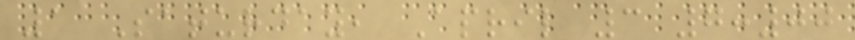1 Saturday, April 3 7:00
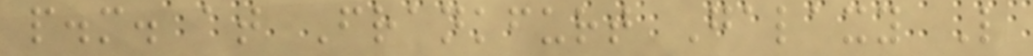p.m. at Frankfurt Galaxy L
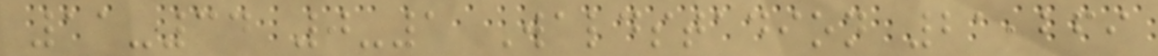11-34 0-1 Waldstadion 21,269
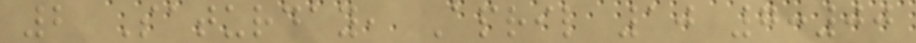2 Saturday, April 10 7:00
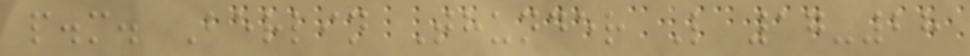p.m. Berlin Thunder L 17-28
